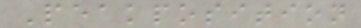Peakposition
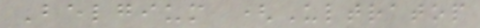Belgium (Ultratop
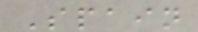Spain
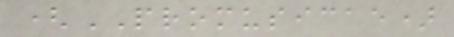(PROMUSICAE)
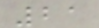21
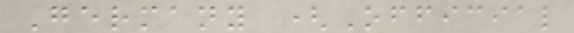Germany (Official
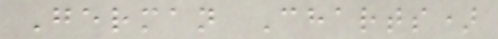German Charts)
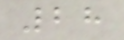28
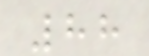88
